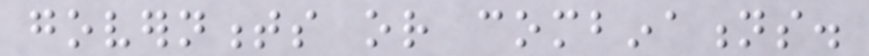governments or combinations.
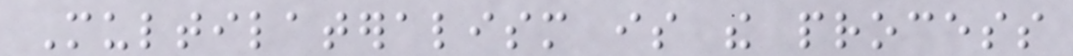Multilateralism is the process
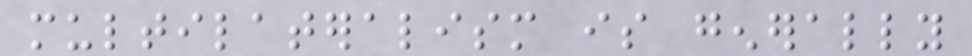multilateralism is generally
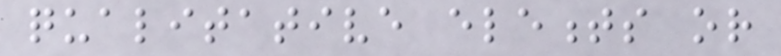qualitative elements or
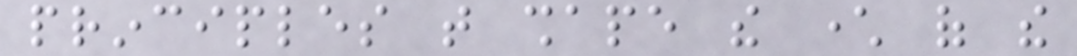principles that shape the character of the
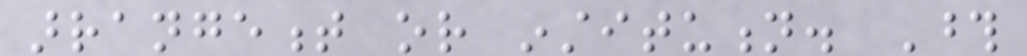arrangement or institution. Those
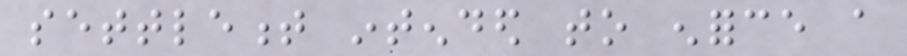settlement intended to enforce a
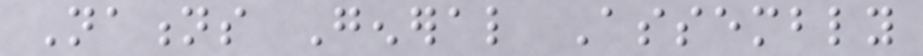Nations General Assembly
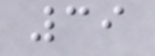39
